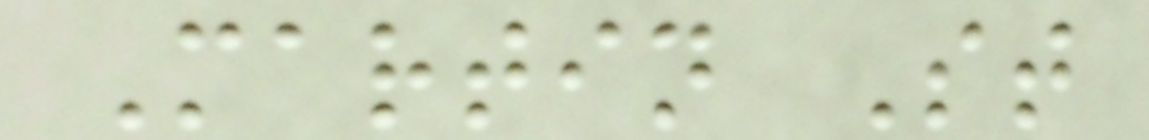Martin St
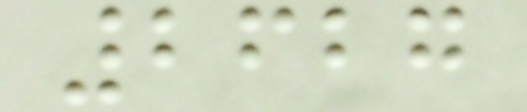2627
